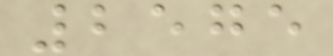2575
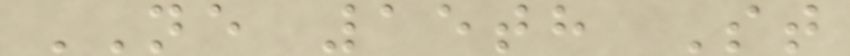NE 15th St
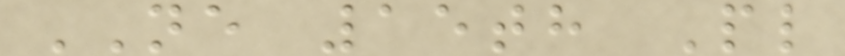NE 15th Pl
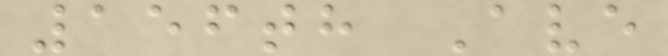156th Ave
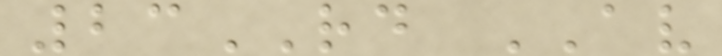23RD AV
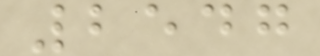2547
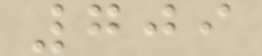709
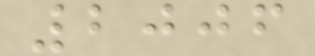2006
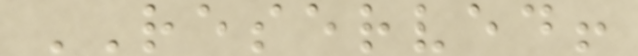RESERVED!
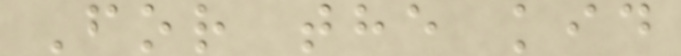For the kid
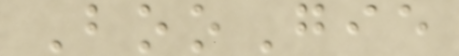BooGie
